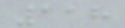118
